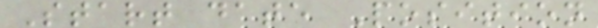Start date Position
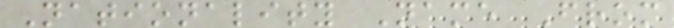Nationality Name From
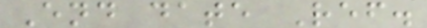End date Ref.
